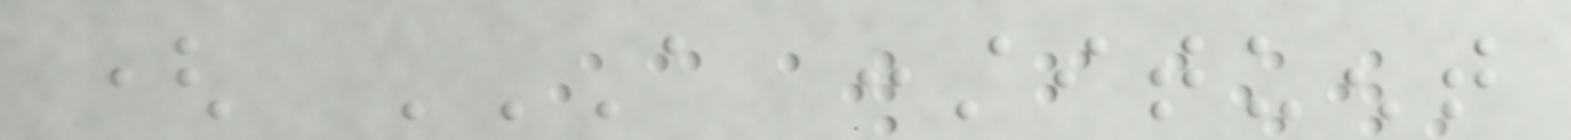( A CONSTITUENT
